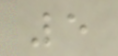5
